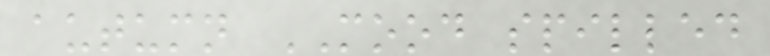autumn MOOD spilled
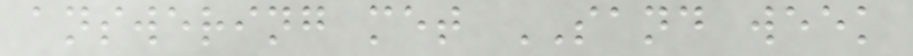answering met SAND week
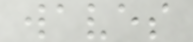waves
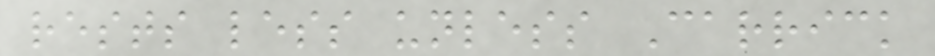rests less unless Carrick
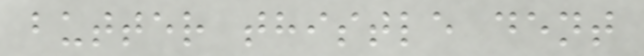butter thistle dent
